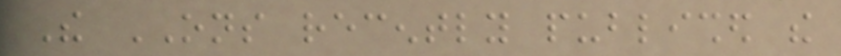The ONS recently published the
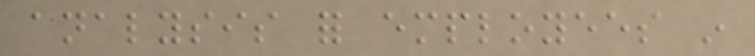analysis for employees in
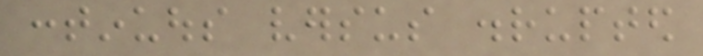continuous versus disrupted
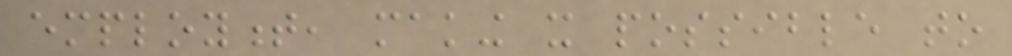employment, making it possible to
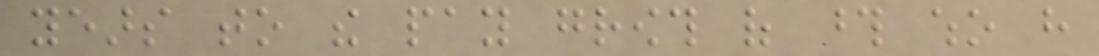years to the pay growth of those who have
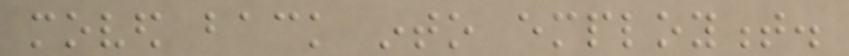moved back into employment.
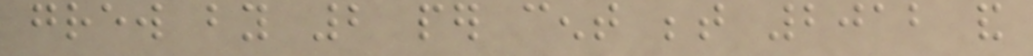grew by 2 per cent between 2012 and
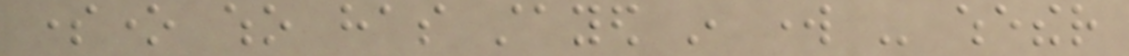someone who has stayed in work - whether
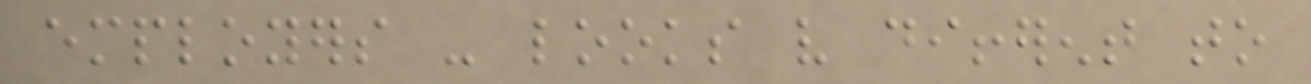employers - looks very different to
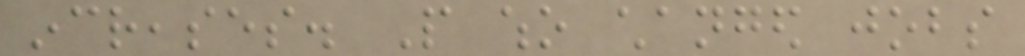increases. People who changed jobs
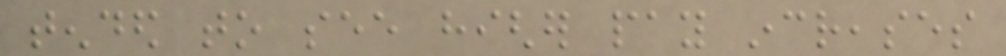tended to see higher pay increases
